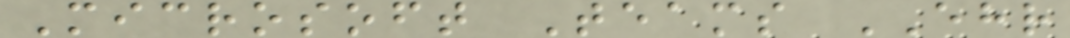Microsoft Teams EHR
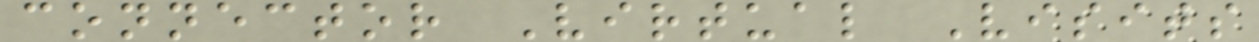connector Virtual Visits
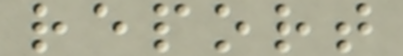report
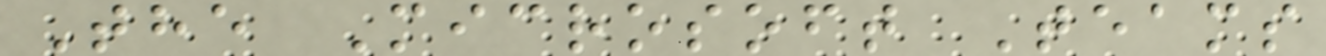The Microsoft Teams
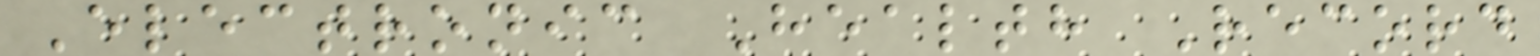Electronic Health Record
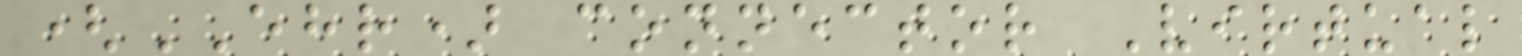(EHR) connector Virtual
